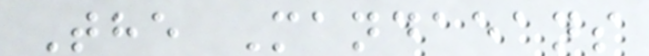The Mandaeans
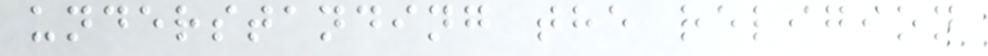understanding the religion
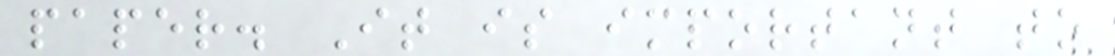paper. It is important to
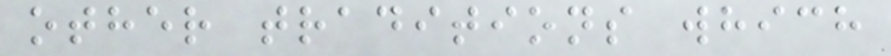other traditions which
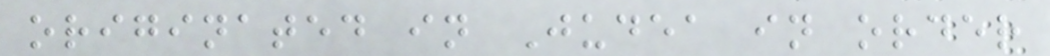originated in Judea in order
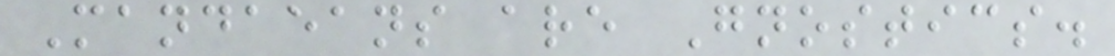Mandaeans are Gnostics.
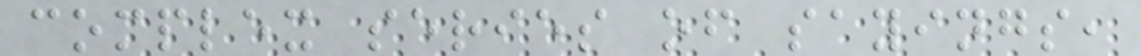complex series of sayings,
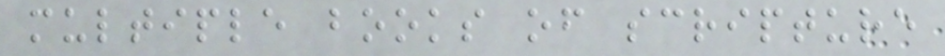multiple books of scripture
